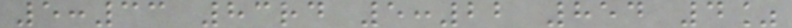5:33 83rd 5:22 854 4%
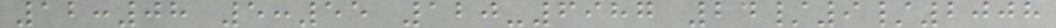12:08 5:55 120-6987 24/9/2008
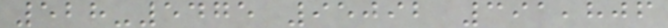528-5475 95092 391,806
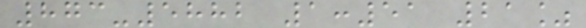873-5882 1:51 21%
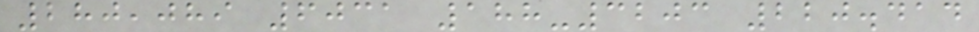280,089 6031 188-3203 220.414
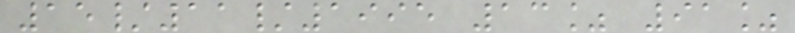15/11/1995 13% 91%
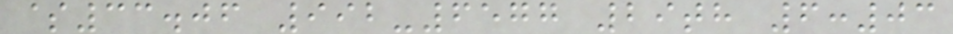$33.06 992-6577 29th 6:03
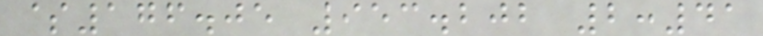$176.05 953.202 2:41
